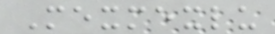Mexmexlu
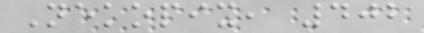Nekopix, 402
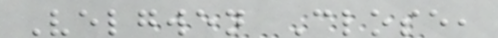Velgwen Close,
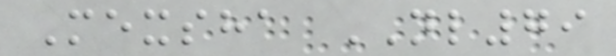Mexsha NL79
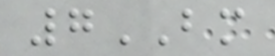7BM
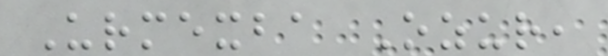Urmexba Ozur,
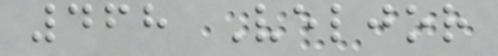468 Veljor
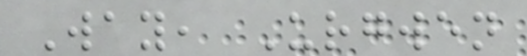Way, Urgwen
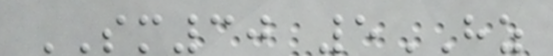SM30 5HZ
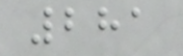281
